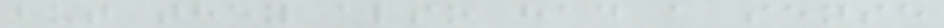but they also had a sense
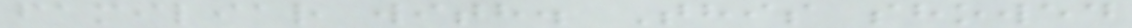familiar with. This showed
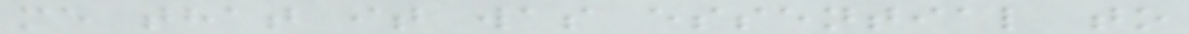me that it was essential to
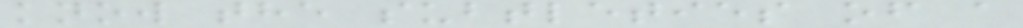know the subtleties of a
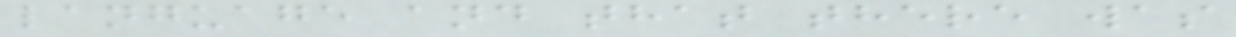language and that there was
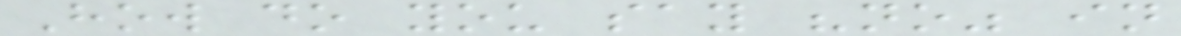How do you say "no" in
